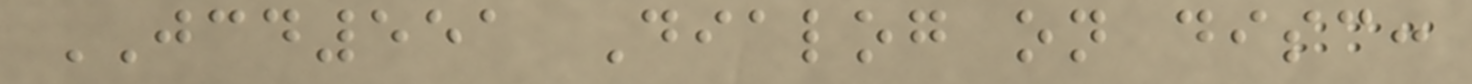JCD551 Dialog on disc:
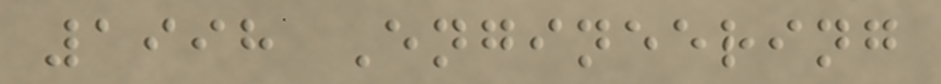1998 Engineering
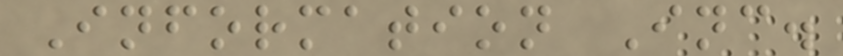Information Inc.
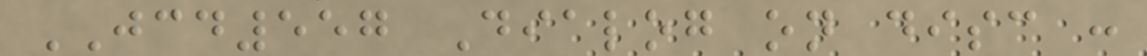JCD557 Dialog on disc :
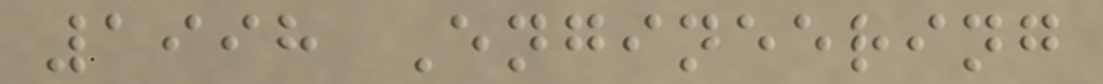1998 Engineering
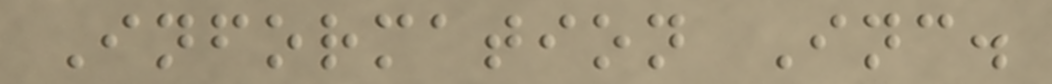Information Inc.
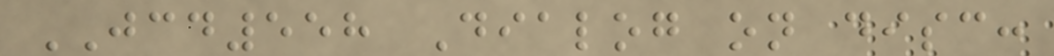JCD558 Dialog on disc:
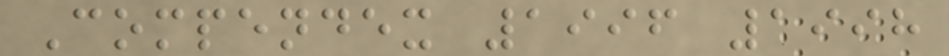Compendex 1996 1998
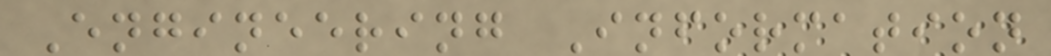Engineering Information
